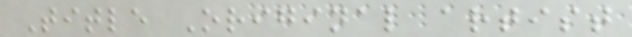Title Original artist
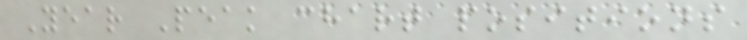Year Peak chart positions
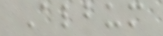Album
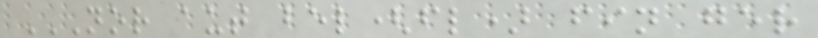NOR AUT BEL(FL) FIN GER
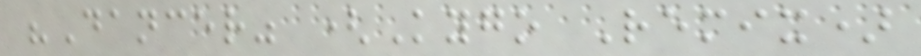"Dancer" (Kygo Remix)
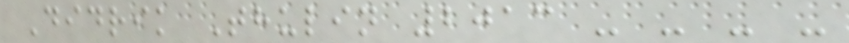Didrik Thulin 2013 - - - -
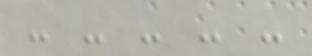- - - - -
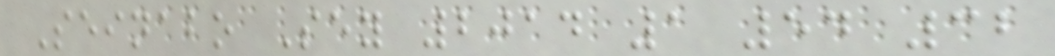Seinabo Sey 2014 1 54 32
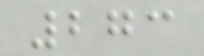273
